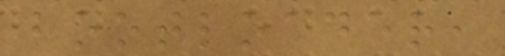bootloader,
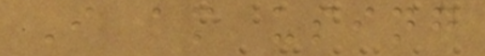I am using
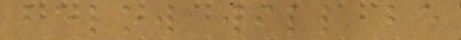below will be
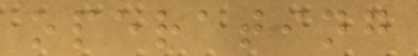operating
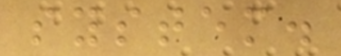system.
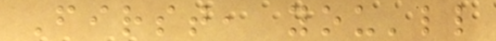First, you'll
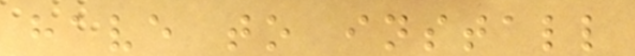have to install
